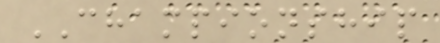CHAMPIONSHIP
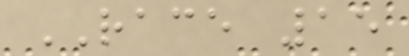RACE 15
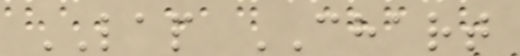LAP CHART
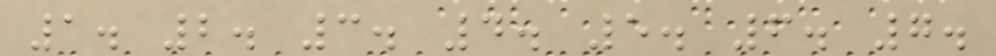1. 2. 3. 4. 5. 6. 7.
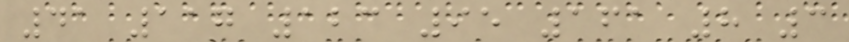41 117 123 95 161 8 3
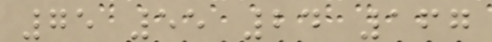75 55 24 167
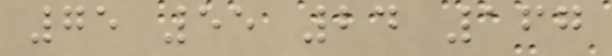75 55 24 167
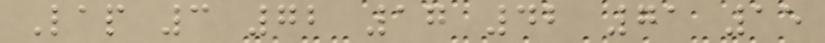Lap 3 72 17 42 71 15
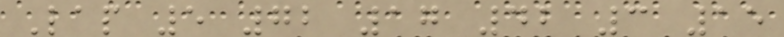Lap 5 72 17 42 3 15
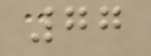77
